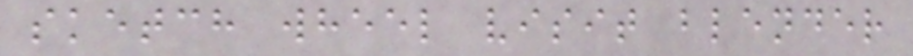sketch wheel visit blender
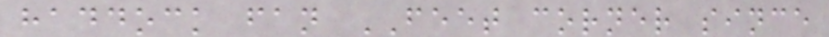haddock fan FEET corner since
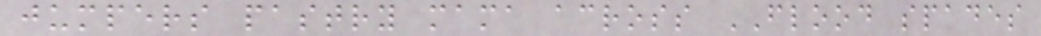jumpers pastry mama across FLOOD spades
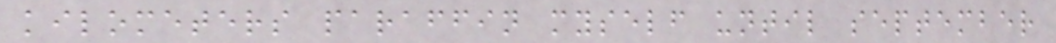kilometers paraffin myself until september
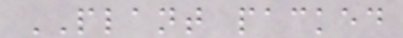PLANT packed
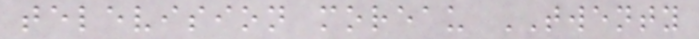television moreau TWENTY
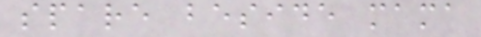spare beside mama
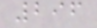296
